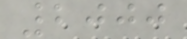2000
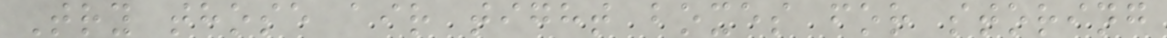Try those air tight boxes for storing
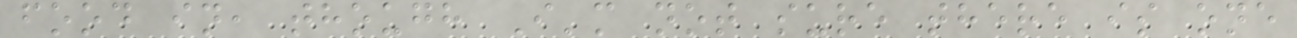food in, though I'm not sure there is one
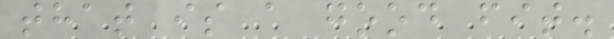that is a good fit.
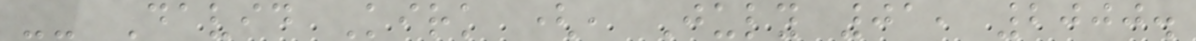-- David Kirk (, July 01, 2000.
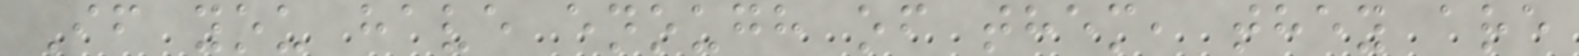If you have enough of them, they are
